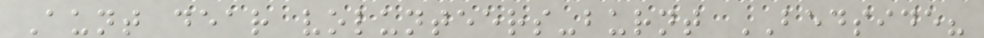Aunt dear volunteers-burnt BEDSIDE?
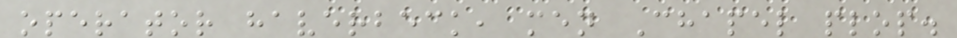operator haverbeck, men Chapel plop.
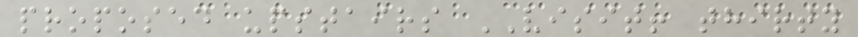proposed upstairs VISIT! thirty
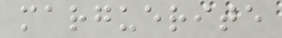marguerite
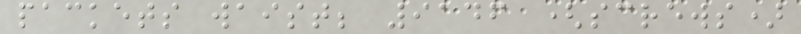packets waist; 9146 (screws)
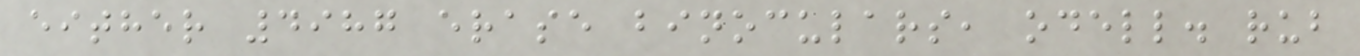either 4987 erase binoculars, odell. rub
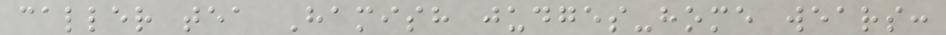caller tea Hamish judges-home wears:
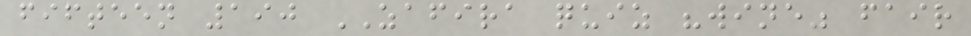fifteen 190 ZAFIRA quiz "wine" fair
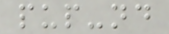pup-nd
